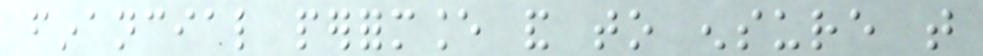financial performance and to ensure that
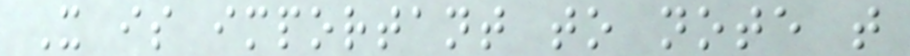It is important to note that
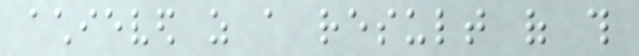achieved as a result of this
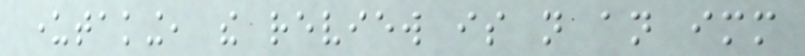undertaking, the review is not an immediate
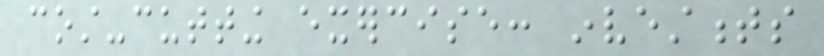cost-cutting exercise: investments
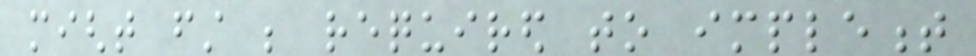might first be required to implement
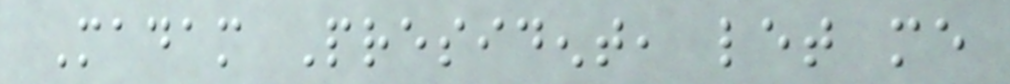Madam President, let me
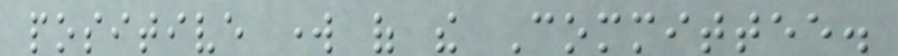positive work of the Committee.
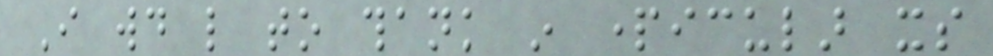I would like to thank in particular its
